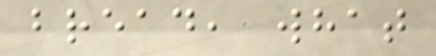bread, what
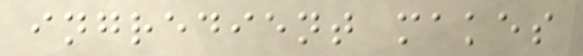ingredient makes
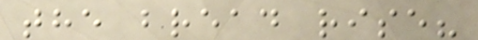the bread rise?
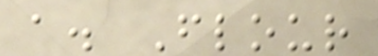a. Flour
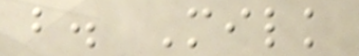b. Milk
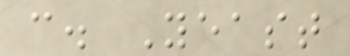c. Yeast
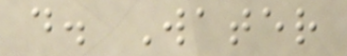d. Water
